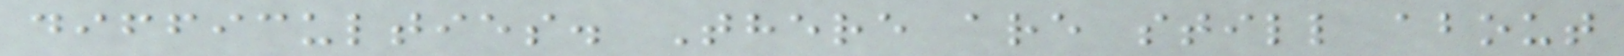difficulties. There are still about
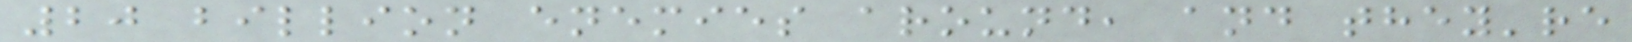20 billion enemies around, and they're
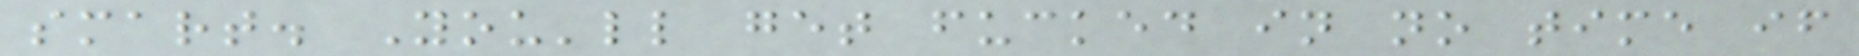smart. You'll get fucked in no time if
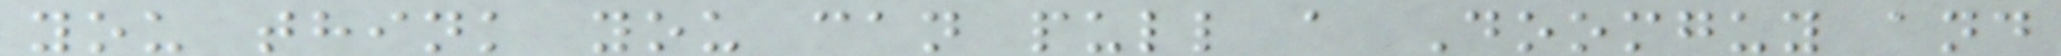you think you can pull a Doomguy and
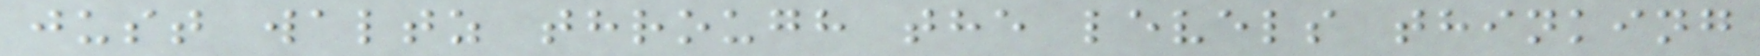just waltz through the levels thinking
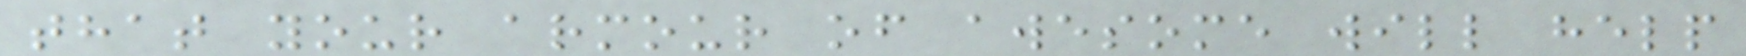that your armour of awesome will help
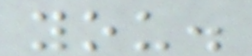you.
